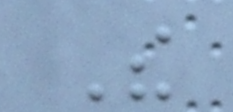The
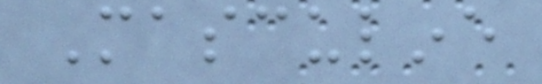Masculine
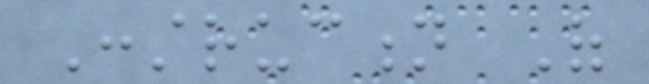Construction Of
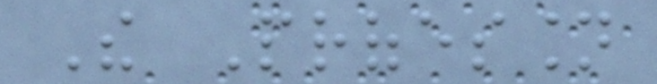The Profession
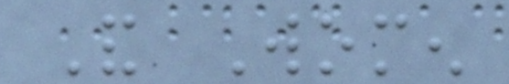And Women
